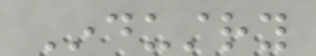Industry
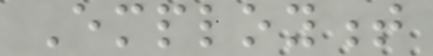Employment
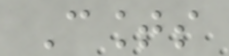Counts
